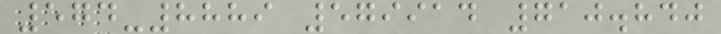574-8889 579914 710.840
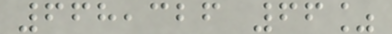668,326 66%
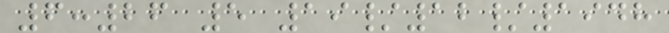6:26 5 19/12/1948
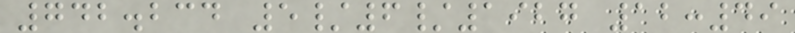742.234 5/6/1927 12:49
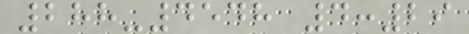288-4548 4:29
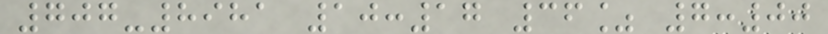707-8981 10:17 36% 7:00
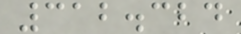312.324
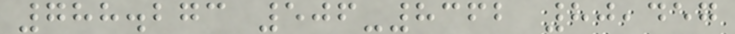788.273 506-8362 80,457
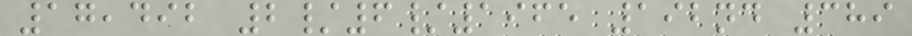17,492 2/6/1965 192nd 389
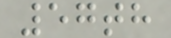57th
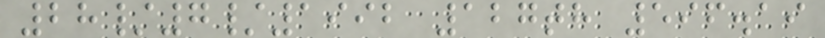28/7/1992 127th 596.19
